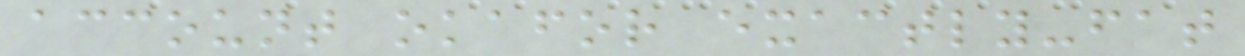account okafor exactly-fat
